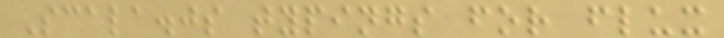Scala.js typings for flux
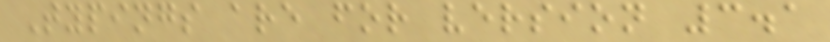Typings are for version 3.1
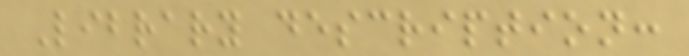Library description:
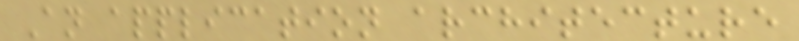An application architecture
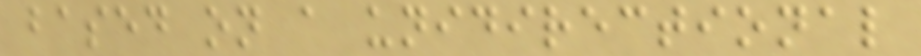based on a unidirectional
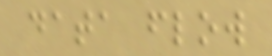data flow
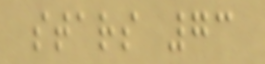stars 73
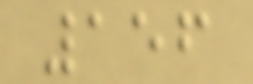156
